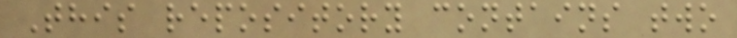This repository contains two
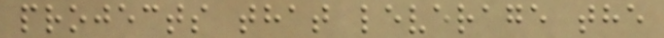projects that leverage the
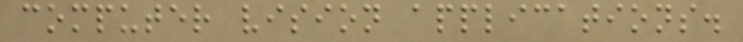computer vision applications.
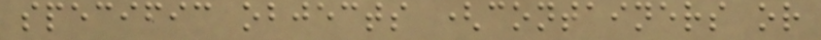specific objects (containers or
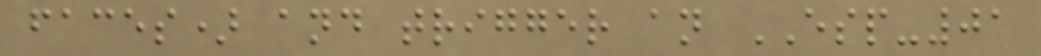faces) and trigger an ESP-01
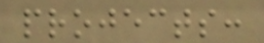projects:
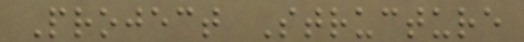Project Structure
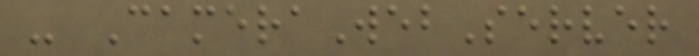- CameraWebServer
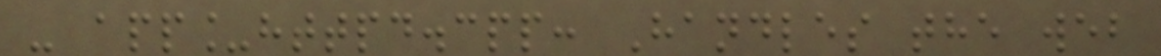- app_httpd.cpp: Handles the web
